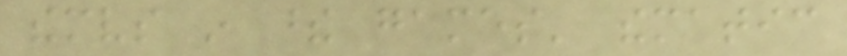themselves in these games' thematic
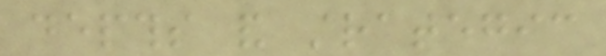depths and strategic
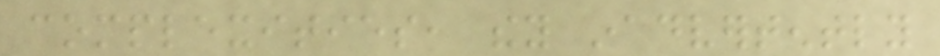complexities, they inadvertently
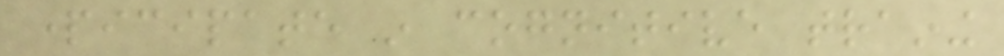participate in cognitive training
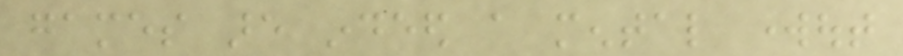games are indeed a mental workout
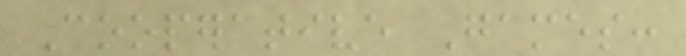Cooperative Games:
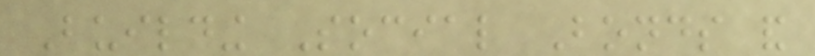Building Social Bonds and
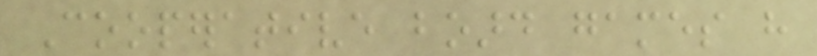Cooperative board games have
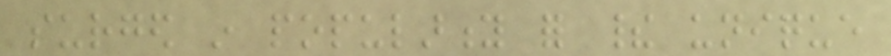surged in popularity for their unique
